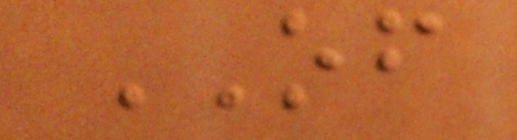OF
